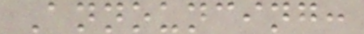Announcing:
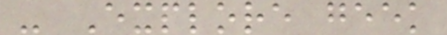- Explore geek
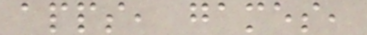apps, games,
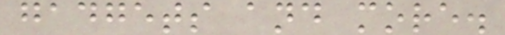gadgets and more.
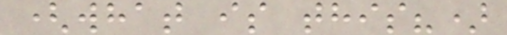(what is this?)
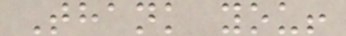Thank you!
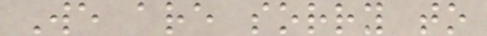We are sorry to
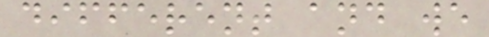different and we
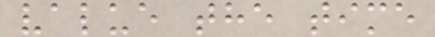value the time
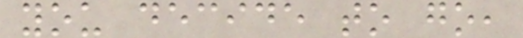you decide to go,
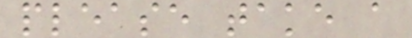please take a
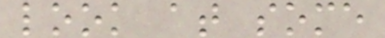look at some
